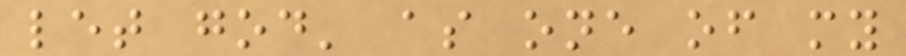let god' as one of my
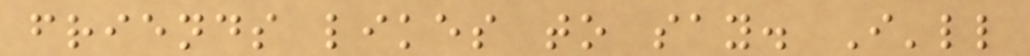friends likes to say. I'll
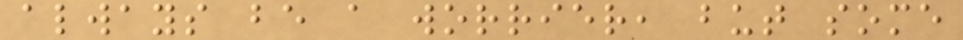always be a worrier, but some
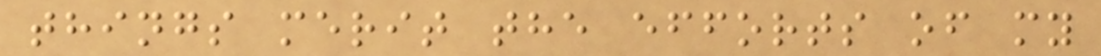things merit the efforts of my
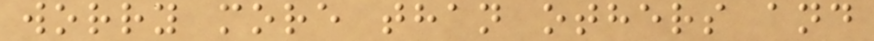worry more than others and
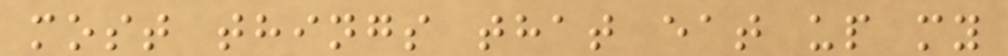most things that eat up my
